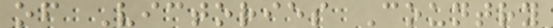of Victories Country
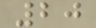20
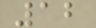12
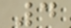4
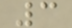3
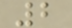2
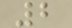2
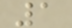1
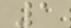1
